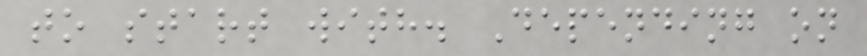to start with. Depending on
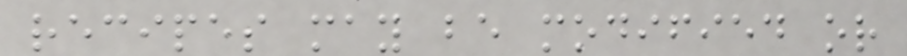recipes may be modified or
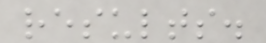results.
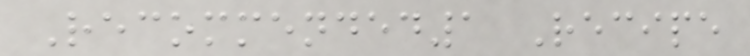Recommended1 Recipe
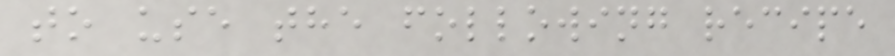to use the following recipe
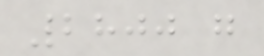2800 g
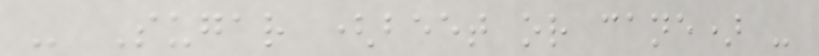- Sugar (beet or cane) -
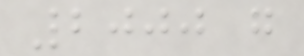2000 g
